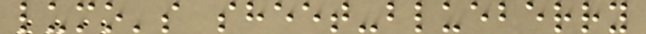lumo's sheet-blueberry
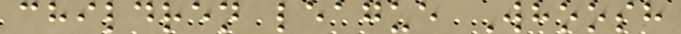children league Whoosh
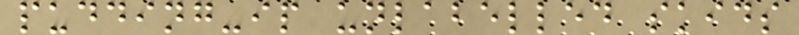pudding-ip unlabelled skids
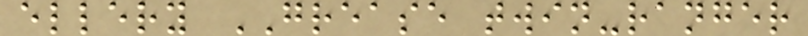ellery GREASE twin-ranger
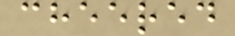cheered
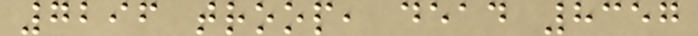7296 troop, dead 8357
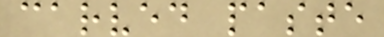carved paste
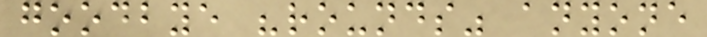goodbye "rounds" anyone
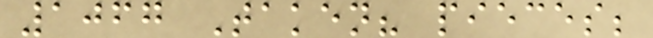1067 Taken? pieces;
